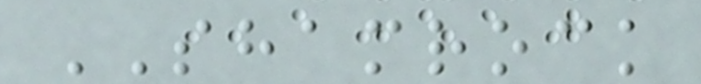SHAMROCK
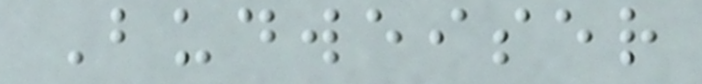Budweiser
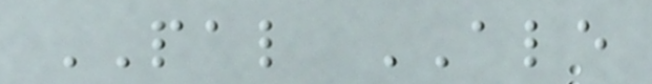PAL ALE
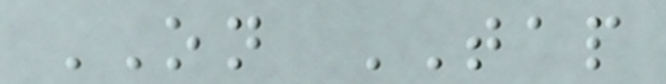ON TAP
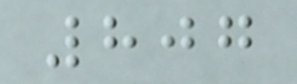807
